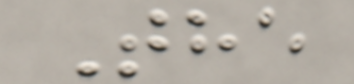The
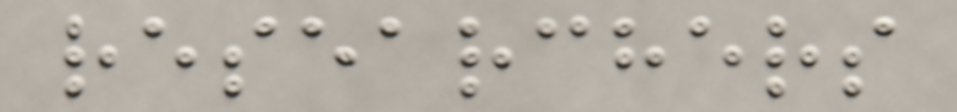researchers
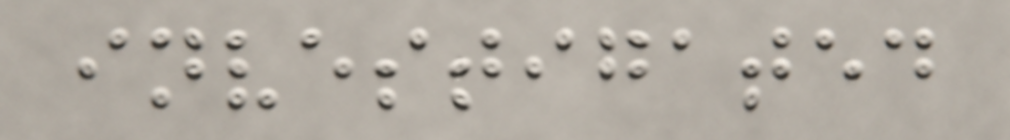investigated
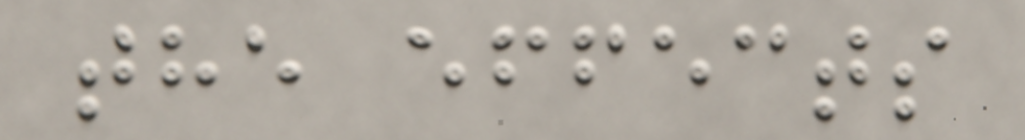the effects
